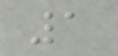1
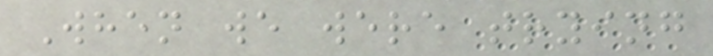When we were trying
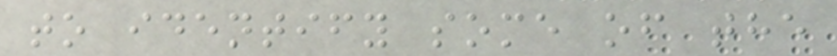to identify some of the
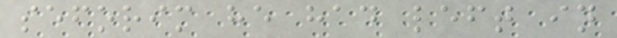seforim he had left in
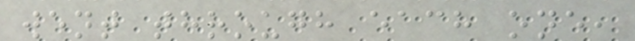went through each one,
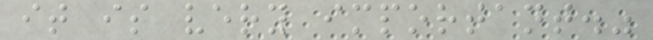it is very important."
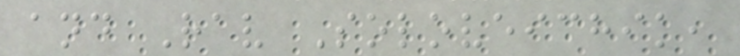and Rav Soloveichik,
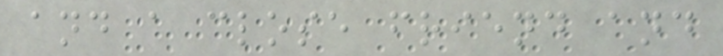and a close friend and
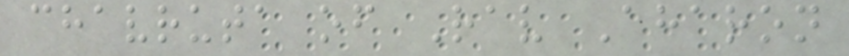chavruta of Rav Aharon
